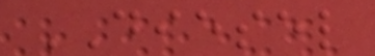DIESEL
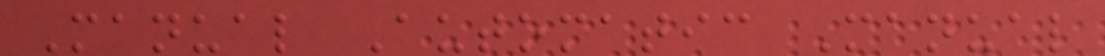Manual Automatic Manual
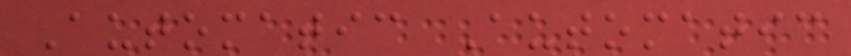Automatic Automatic
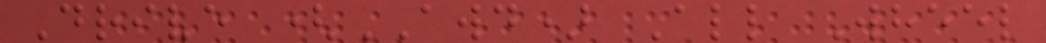Drive (AWD) All Wheel
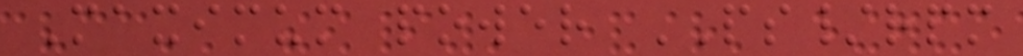Maximum power PS/rpm
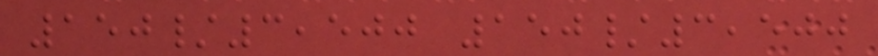150/3,500 150/3,500
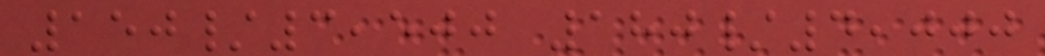150/3,500 180/4,000
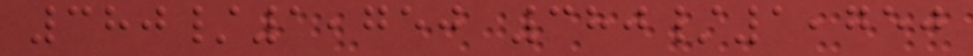380/1,750 380/1,750
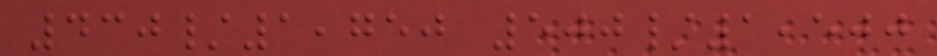430/1,750 500/1,500
